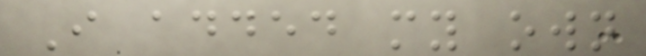I added my own
